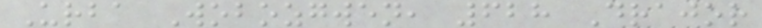Urba Wobozgwen, 628 Drajor
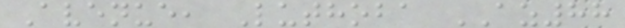Avenue, Luthoba AZ88
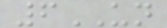6UN
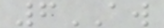6AW
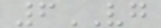6VG
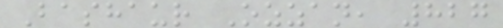Bashaur Ozzan, 827
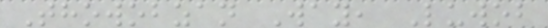Thowobzan Way, Luwob
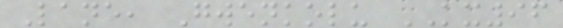Lane, Gwenkolu KX96
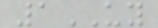1UY
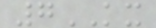7KX
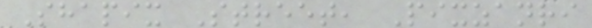Shapix Street, Pixzanri
